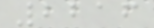2216
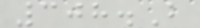308.B
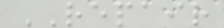REPAIR
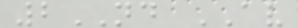2ND AV
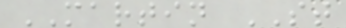MARTIN ST
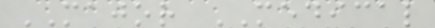MAJOR MEDICAL
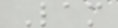Lam
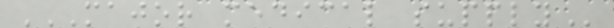MAJOR MEDICAL SUPPLY
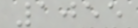1055
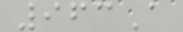963A
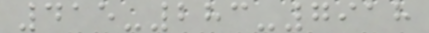415-283-7918
